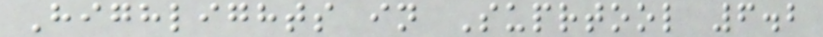Highlights in Suprtool 6.2
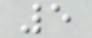5
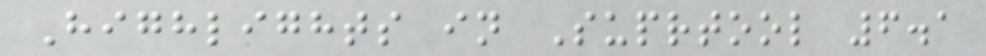Highlights in Suprtool 6.1
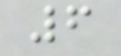6
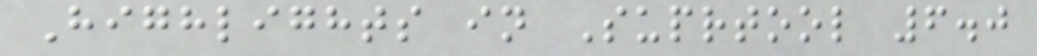Highlights in Suprtool 6.0
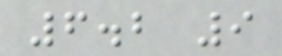6.2 9
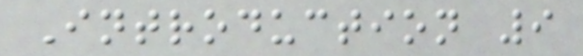Introduction 9
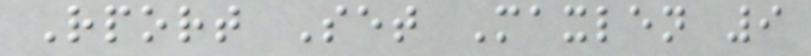Rport Set Maxlen 9
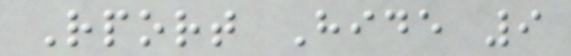Rport Hide 9
